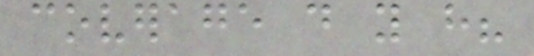coverage do you have?
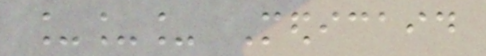___ Medicaid
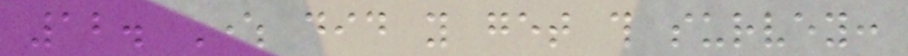12. Where did you get this survey:
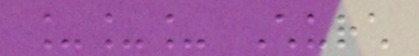___ Church
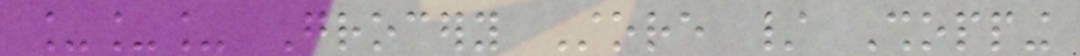___ Grocery Store / Shopping
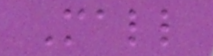Mall
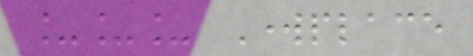___ Workplace
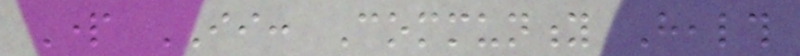Part II: Community Health
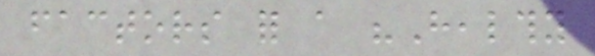factors for a "Healthy
